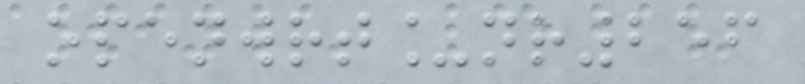openwrt_nr256
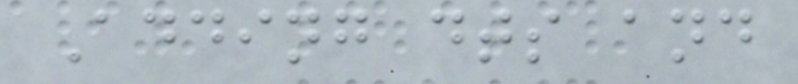Adding dts and
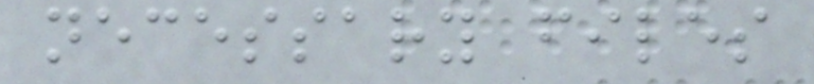necessary files
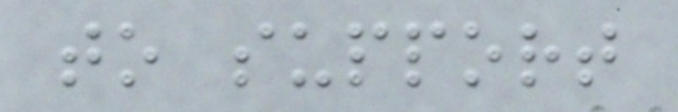to support
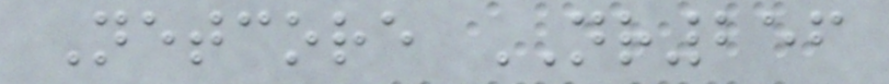Netcore NR256
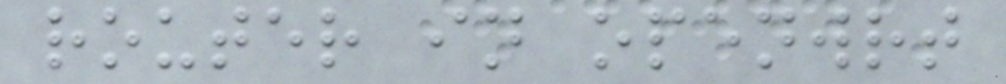router in openwrt
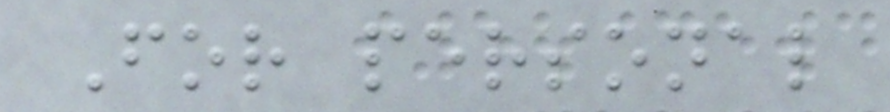For personal
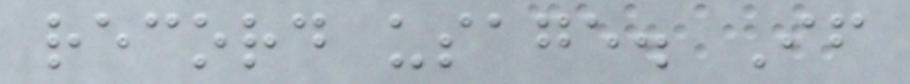record usage. If
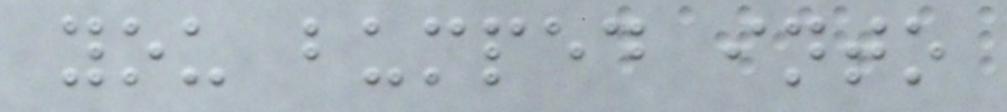you bumped into
